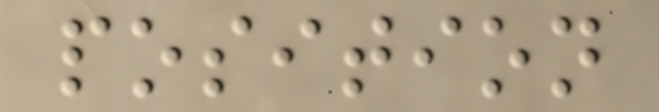position
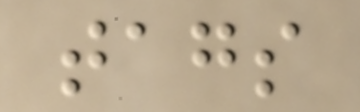tags
